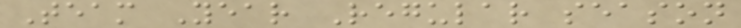Team Year Regular season
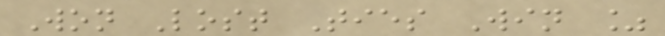Won Lost Ties Win %
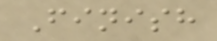Finish
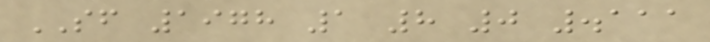SF 1978 1 8 0 .111
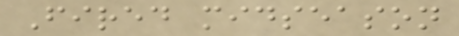Fired midseason
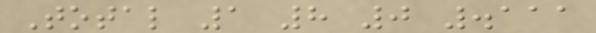Total 1 8 0 .111
